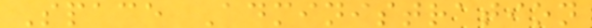Space Administration
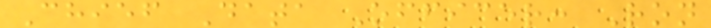Chief Data Officer: Ron
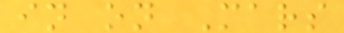in on Mars
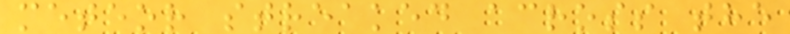meteor streaked across the
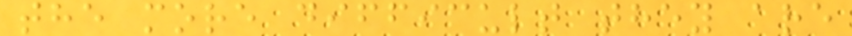the more difficult they are
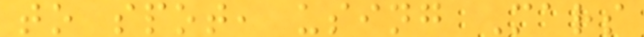to spot, using Mars
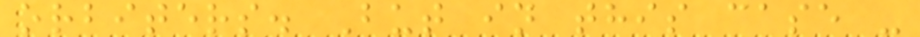orbiters. But in this case -
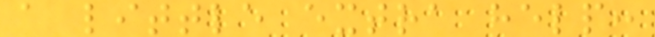a little extra help:
